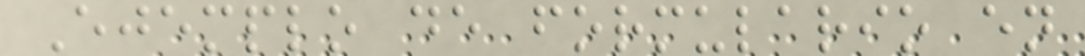Ejemplo de formulario en
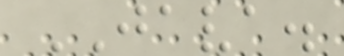JAVA.
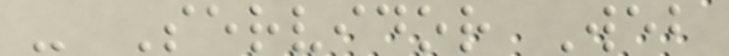- Servidor Web
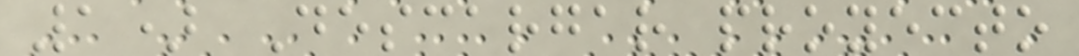1) Descargar proyecto
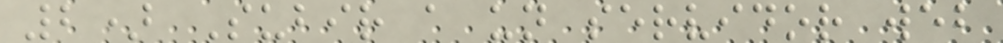2) Subir a un servidor web
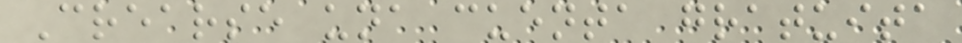Crearse una cuenta gratuita
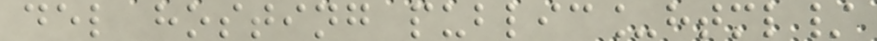del hosting public_html/
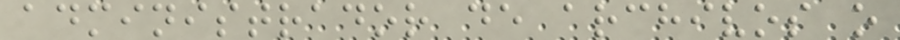administrador de archivos o
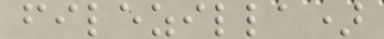filezilla)
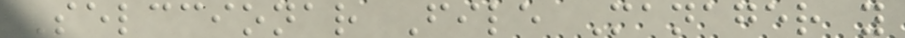Selccionar File Manager y
